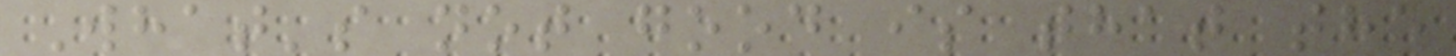What's not good is that the
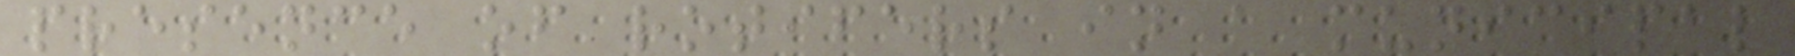presence of rotifers in a municipal
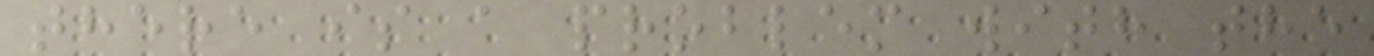there is a problem with the
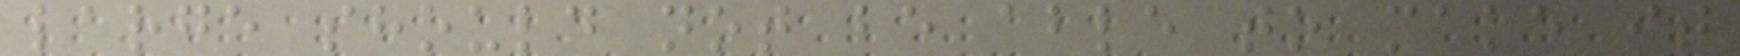large should not be able to make it
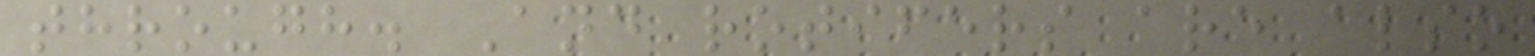through. And rotifers are also
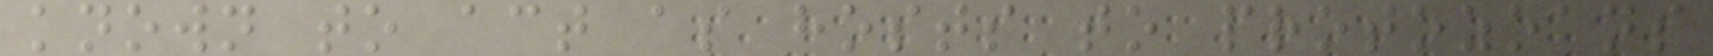known to act as hosts to protozoans
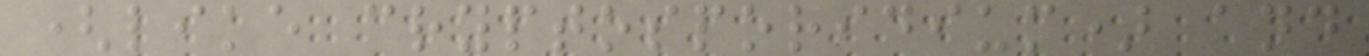(like cryptosporidium) and
